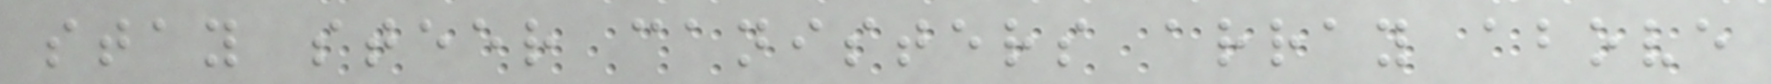stay steer canisters array above
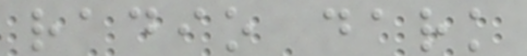radio dark
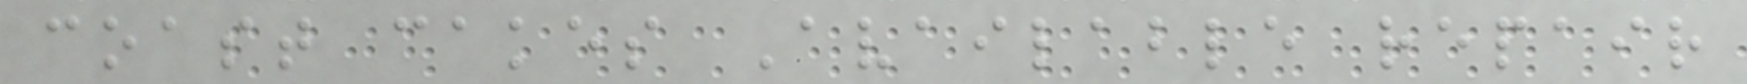coast cakes Available repair
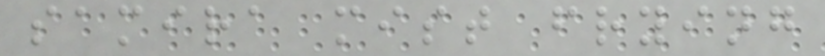samira mist frying
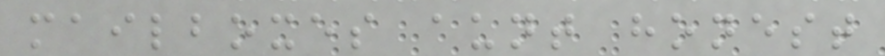mailboxes aunt honest
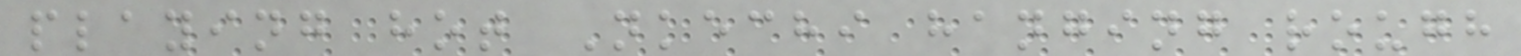playing hot Nkechi hanging rough
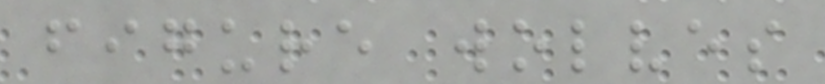figure wolves
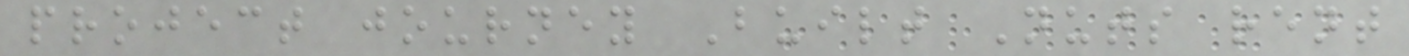project journey Built Nuts rent
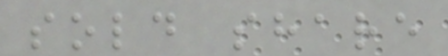sold share
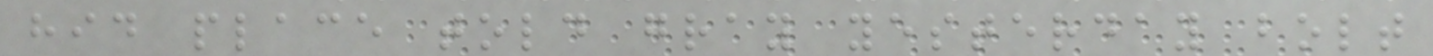hid place told gray yesterday bolt
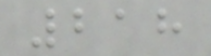218
